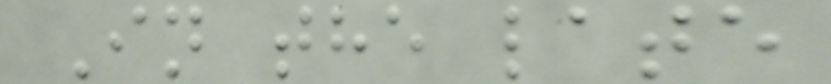In the late
